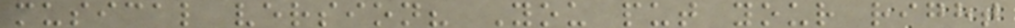musical version? You put your right
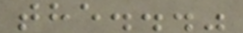the..."
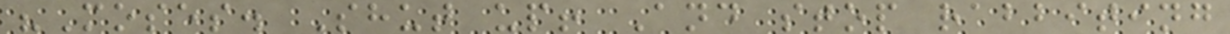"Moses. Shut up! And stop rabbiting
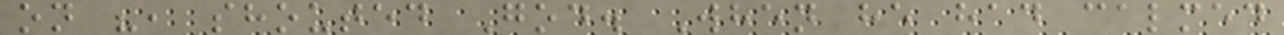on ", shouted God. When he had calmed
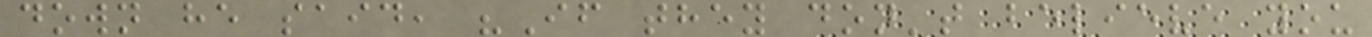down he said, "If they don't believe you
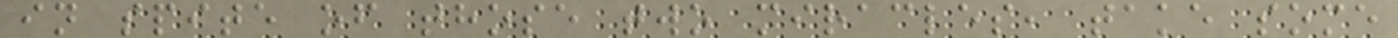in spite of those two miracles, take some
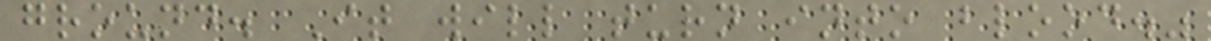ground. It will turn into blood."
